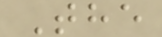The
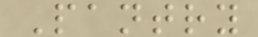Pantry
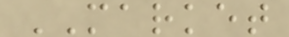MARKET
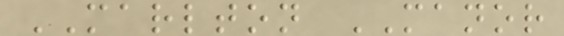MARLTON MANOR
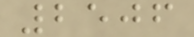2506
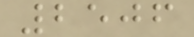2506
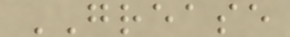GREASE
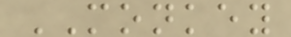MONKEY
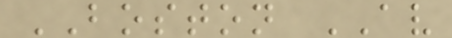BOSTON AV
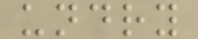undry
